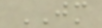JM
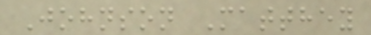Johnson Matthey
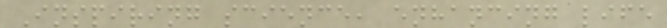Inspiring science, enhancing life
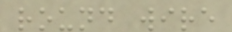round wire
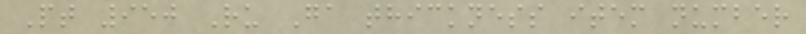Pt 950 Ru Ga thickness item number
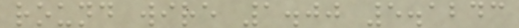round wire 1.00 5.1243
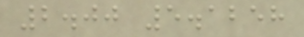2.00 5.1258
